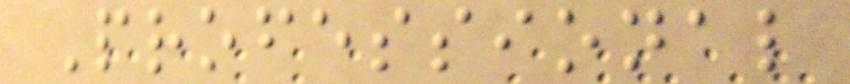Professional
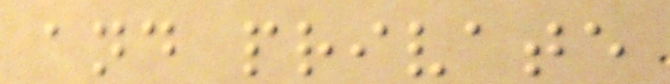and private
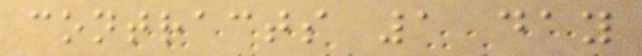contracts 1 day
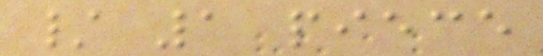/ 1 piece
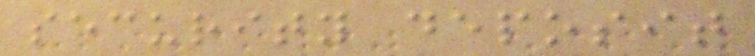security deposit
